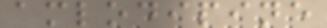amlodipine
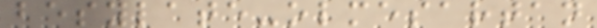besylate-olmesartan
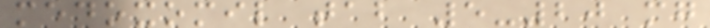medoxomil tab 5-20 mg
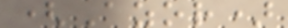(Azor)
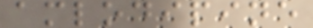amlodipine
